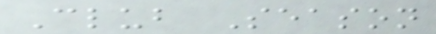Club Season
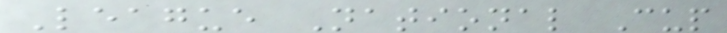League National Cup
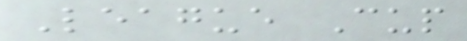League Cup
